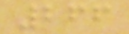266
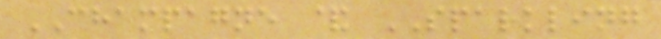CHAMPAGNE & SPARKLING
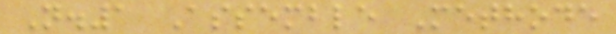N.1 Assemble Methode
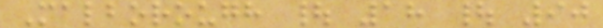Malborough | 18 | 90
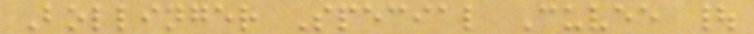Bollinger Special Cuvee |
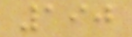190
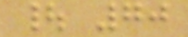| 70
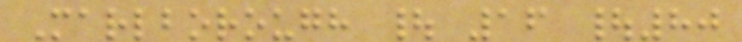Marlborough | 16 |80
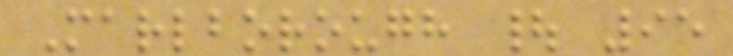Marlborough | 95
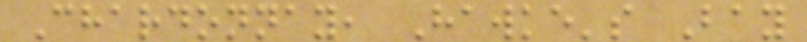Chardonnay, Hawke's Bay
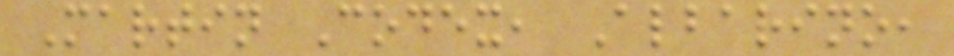Martin Codex, Albarino,
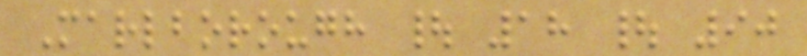Marlborough | 18 | 90
